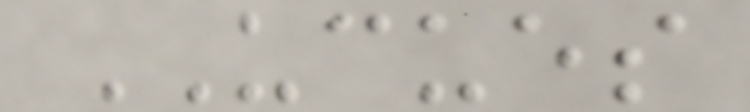UCUES
